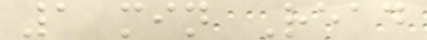1 min Read
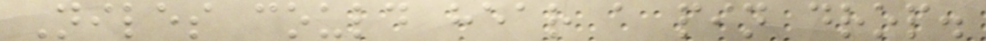Niles could hear a pin drop.
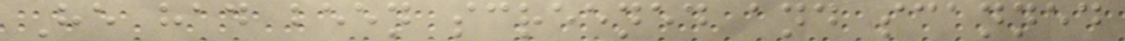He had been screened and scanned
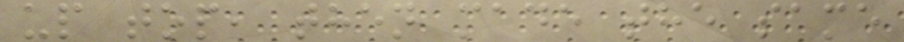up top, then made the same
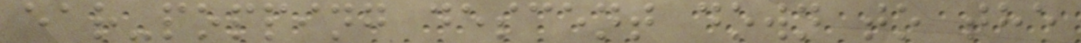ear-popping descent down to the
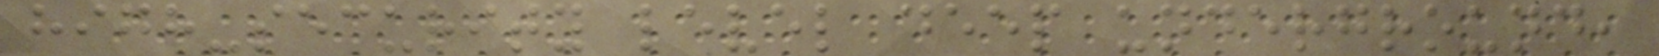high-security level deep underground,
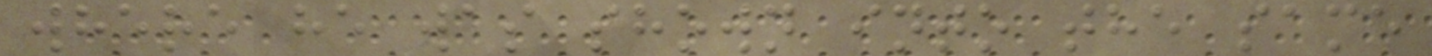where he was shown into the same
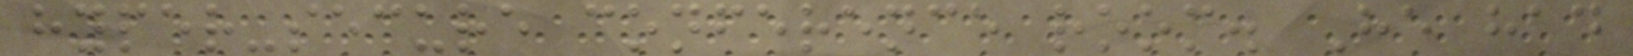hyper-secure conference room. He had
